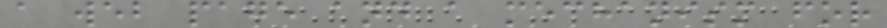a web page and a mechanism for
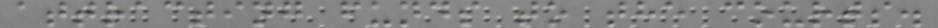attracting funds to the courts.
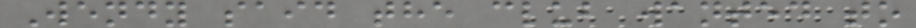Wendy said the club wanted to
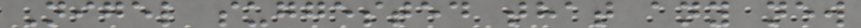Nigel suggested that any new
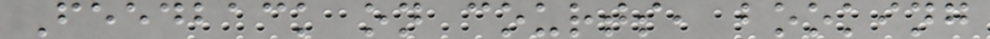Feedback on courts, booking
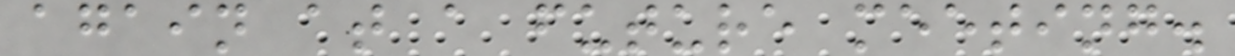again at a future meeting.
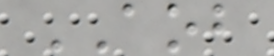AOB
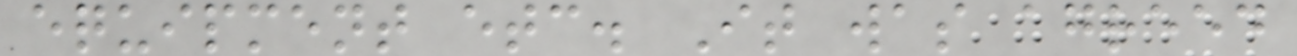equipment etc. It was agreed
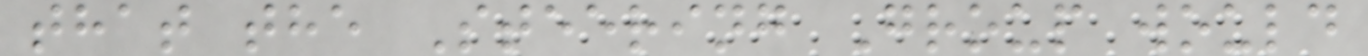that the Steering Group would
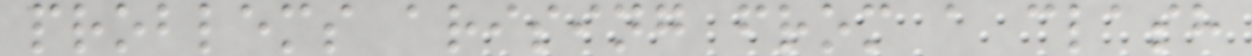problems arising from a clash
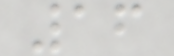16
